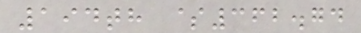194th $362.74
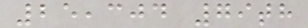25,304 79th
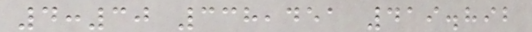4:30 338,451 419.892
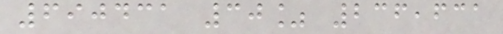690431 30% 236,631
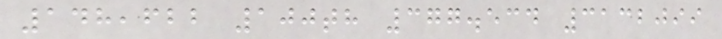148,622 100th 377.534 3132099
